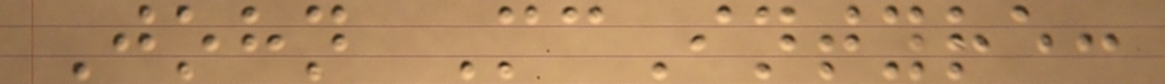John McIntyre:
